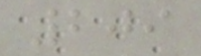209
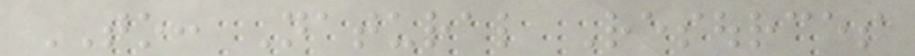TO: Natural Resources
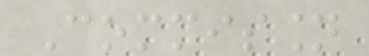Commission
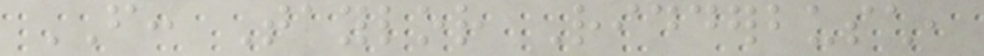FROM: Taylor Ridderbusch,
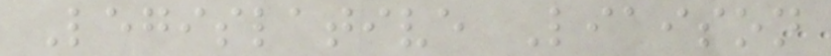Legislative Liaison
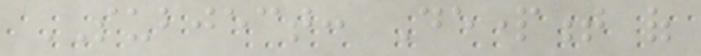SUBJECT: Department of
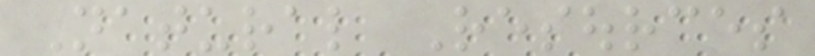Natural Resources
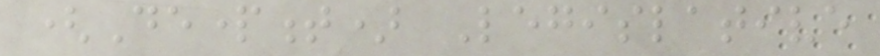(Department) Legislative
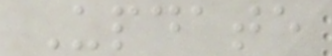Update
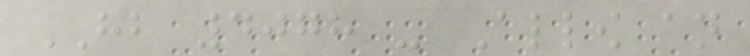HB 4078 - Allow an
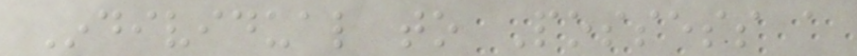Individual to Possess a
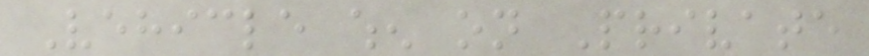Vehicle when on Private
